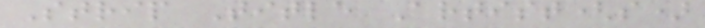Strip Title Artist(s)
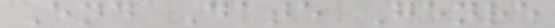End Date Genre
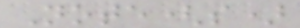Note(s)
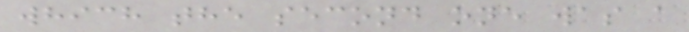which the second one was a
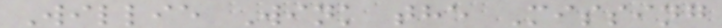Willie Wink the Missing
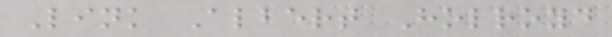Link Albert Holroyd
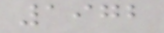1972
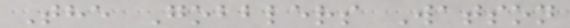The Gobblers Watson
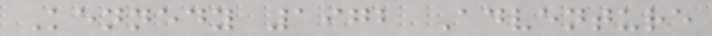Kennedy 1972 Adventure
